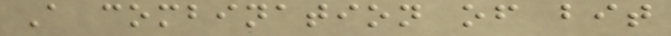A combination of bit
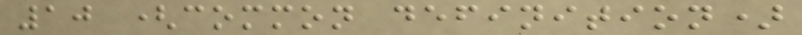10 (common definition)
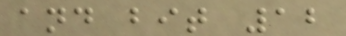and bit 12
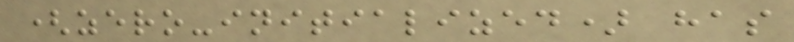(zero-initialized) has
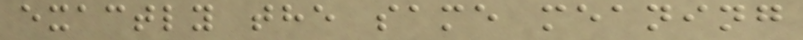exactly the same meaning
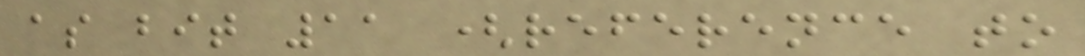as bit 11 (reference to
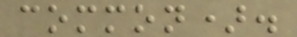common).
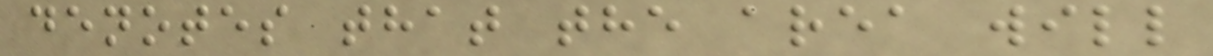denotes that the area will
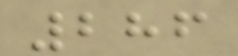286
